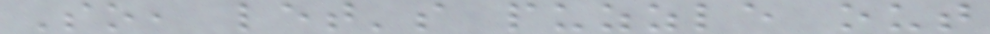So, let's puzzle out
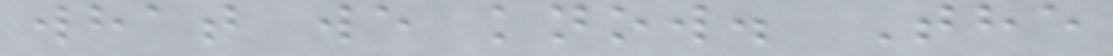what we know. The
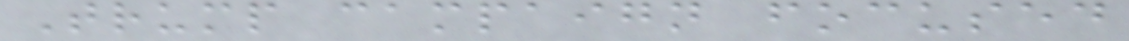Trump campaign focused
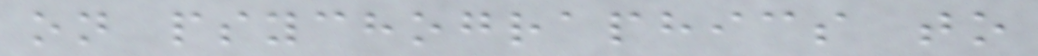on psychographics to
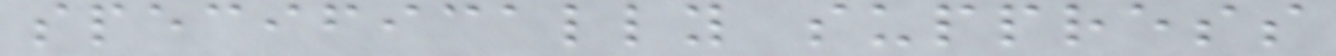specifically suppress
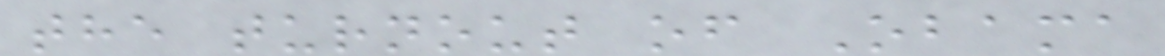the turnout of Obama
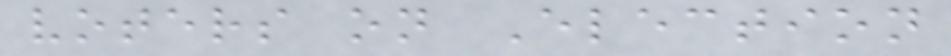voters on Election
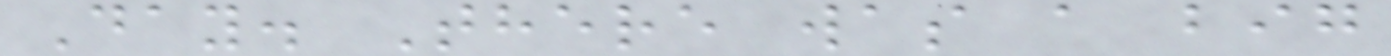Day. There was a big
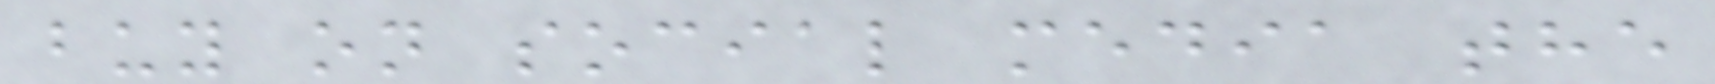buy on social media the
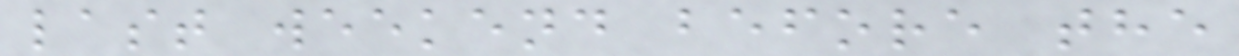last weekend before the
